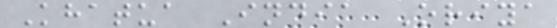Khatua India Oriya
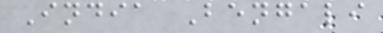India Bengali
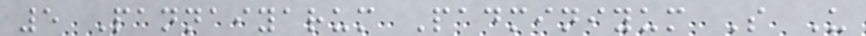5 Pannaiyarum Padminiyum S U
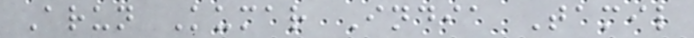Arun Kumar India Tamil
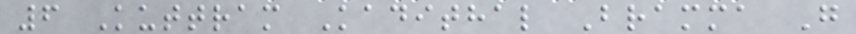6 Kuttram Kadithal Bramma G
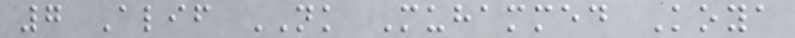7 Alif NK Muhammed Koya
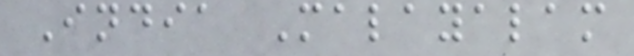India Malayalam
